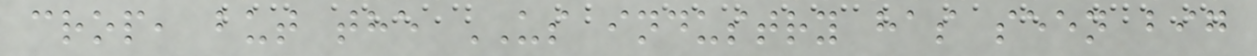crop, but the US industry has seen big
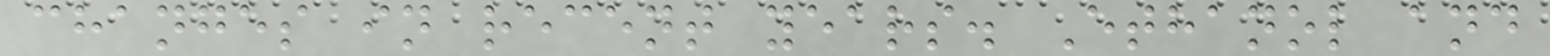changes in recent years. Ethanol and
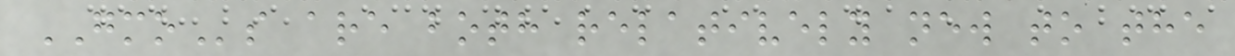GMOs are both relatively new to the
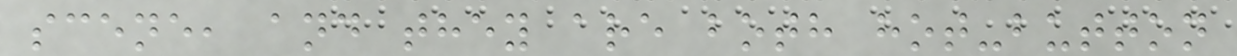scene, and they are both hot-button
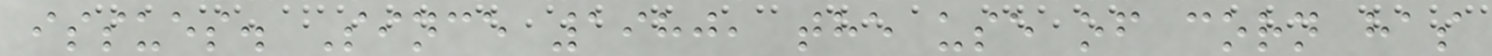issues. Since 1980, the use of corn has
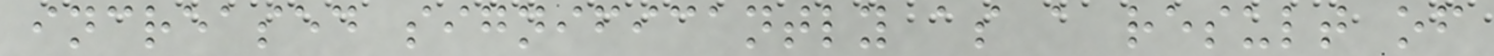increased significantly as a result of
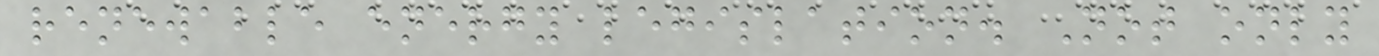renewable energy legislation. Not only
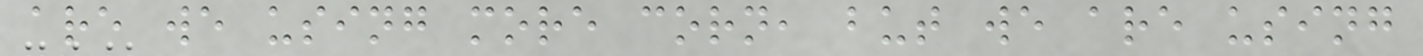are we using more corn, but we are using
